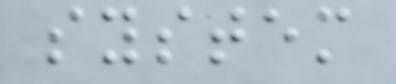system
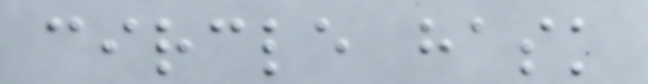circle hask
